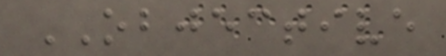OBJECTIVE
